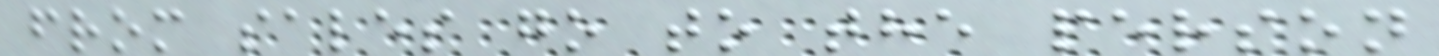from sales go to the person
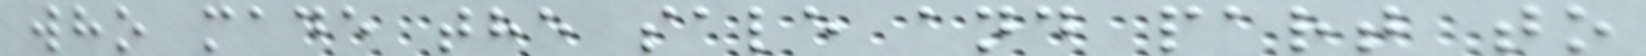who made the sale and part to
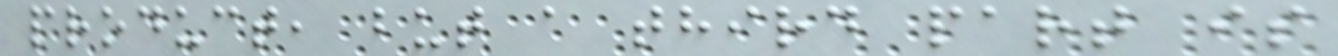product, but a third part is
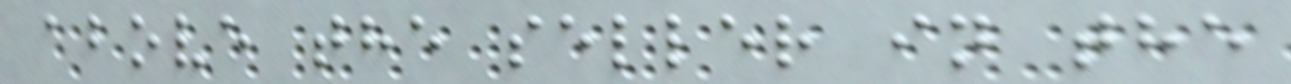above the seller in the
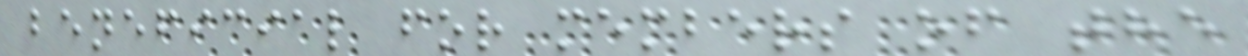beneficial for members of the
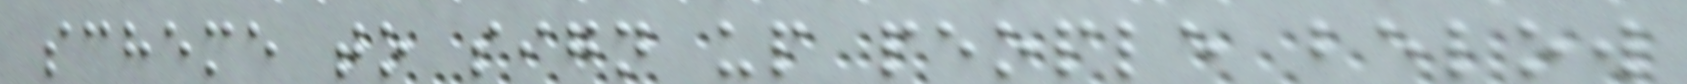scheme to sign up people below
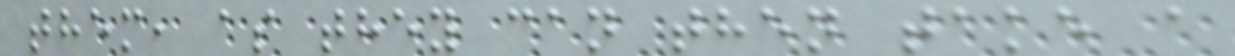them, as they can then take a
